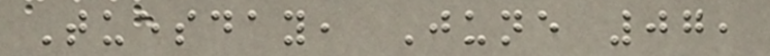Tuesday, June 07,
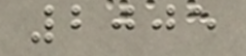2005
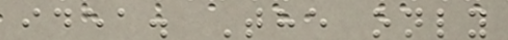idea. The only
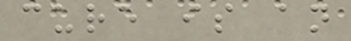cure is an
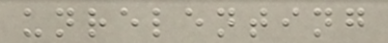unrelenting
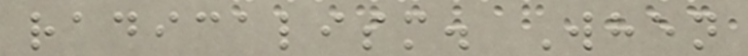radicalism. When
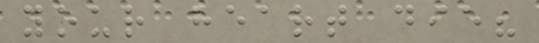your heart die?
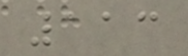113
